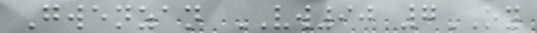Gwenzan VW90 7OY
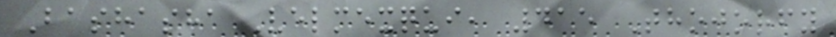Bashasha Velmexqui, 415 Thojorfy
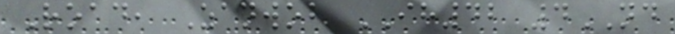Road, Zanwob IH42 4ND
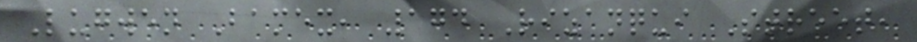Lugwen Bamex, 174 Rizanqui Street,
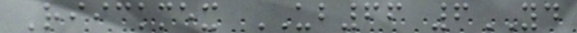Riickmex UB66 6YD
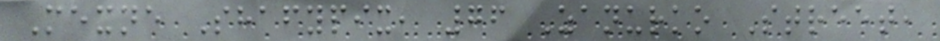Mexne Shafypix, 76 Zanurko Street,
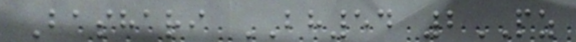Bashari BH54 2PZ
